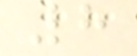8
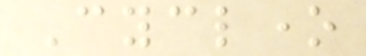Cyclone
